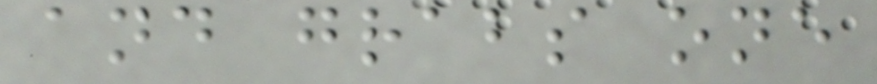and grabs one
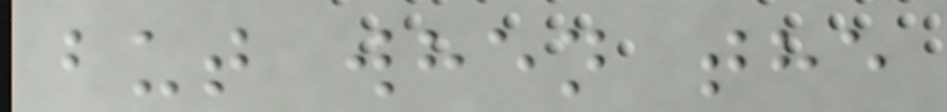but when the
